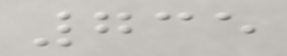735
